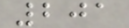201
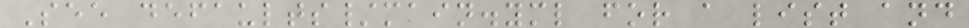See defaults/main.yml for a list and
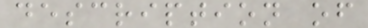description of
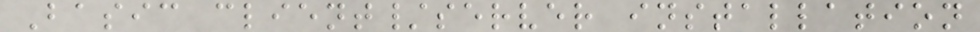Basic client/server installation
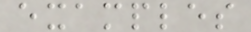examples
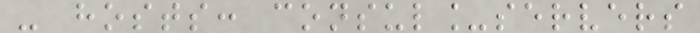- hosts: consul_servers
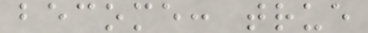become: true
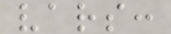vars:
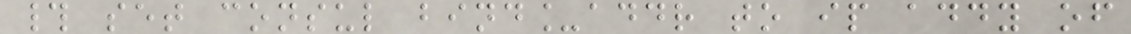# set consul bind_addr to ip addy of
